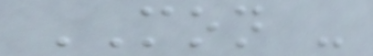MON -
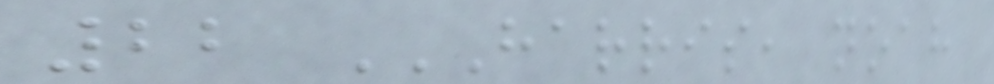22 HARRIS, NOAH
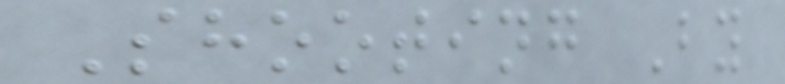Shooting By
